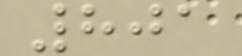801
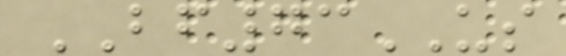BF73US
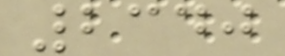2340
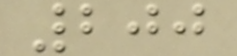200
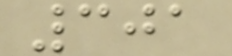301
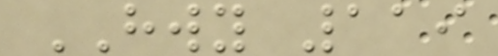HWY 119
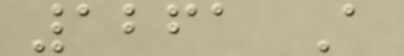1261 A
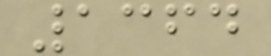1364
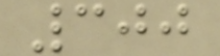300
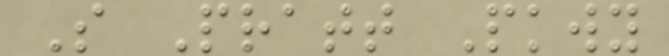S Pratt Pkwy
